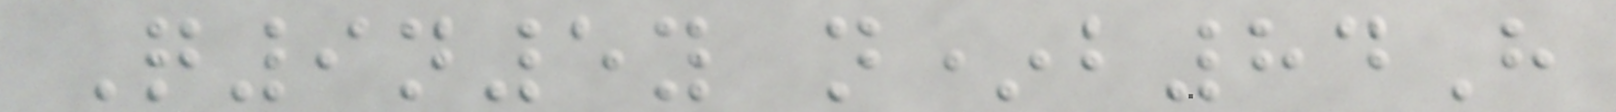Q9n5y n*b84H
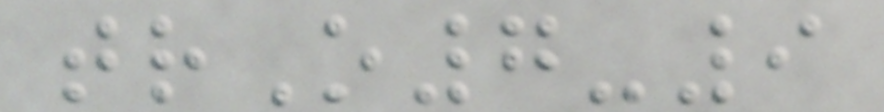trO7-9
